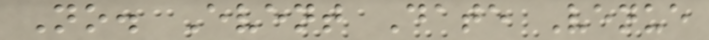No. Event Date Venue
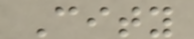City
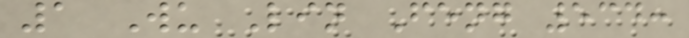1 Wu Lin Feng 534:
